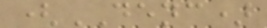(DENC)
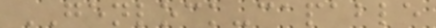GENLOCK-capable
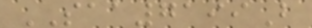SAA7199B
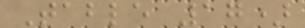Table 17)
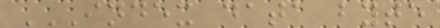INDEX DATA BYTE
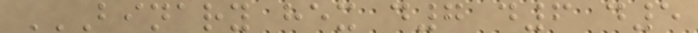BINARY HEX D7 D6 D5
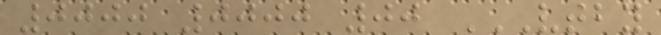0000 0000 00 VTBY
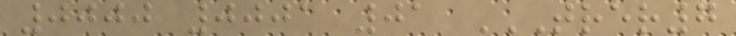0000 0001 01 TRER7
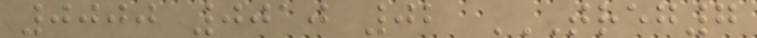0000 0010 02 TREG7
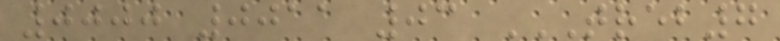0000 0011 03 TREB7
